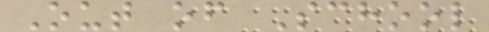Out of School
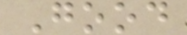Good
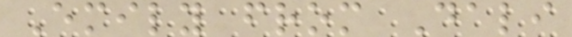Emily from Dali
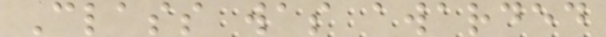Class was awarded
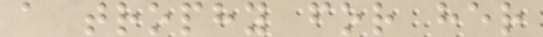a trophy for her
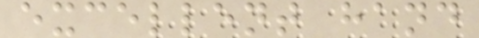excellent hand
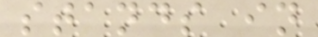stands in
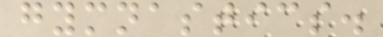gymnastics.
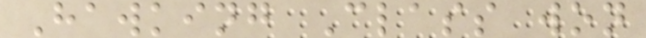Hawking Class won
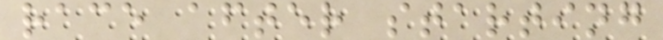race after starting
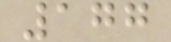177
